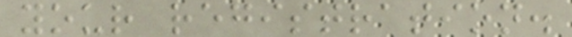your registration.
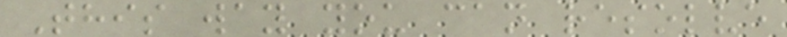This way you can resolve
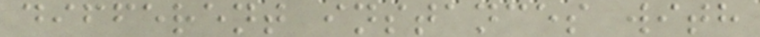different instances with
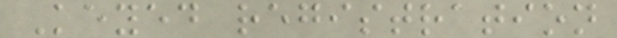Keyed registration
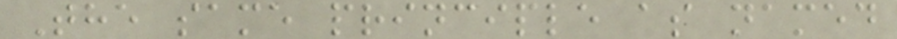The same principle as named
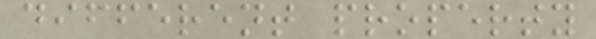different property
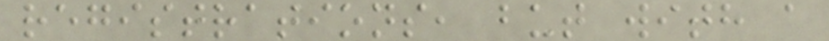registrations, but with a
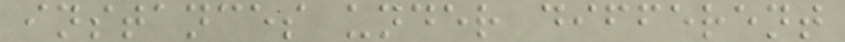instances under different
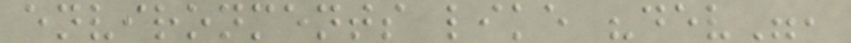environments like "dev",
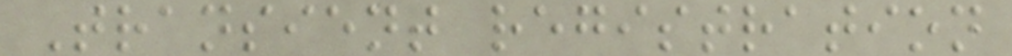Transient registration
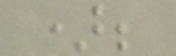);
